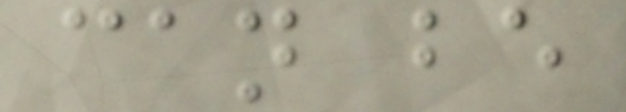can be
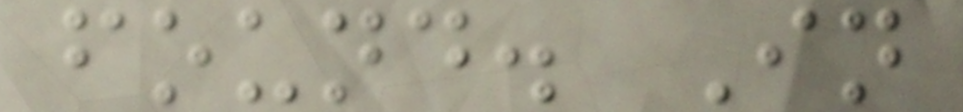found. In
